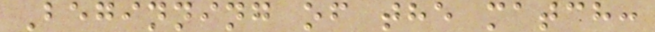Beginning of the match:
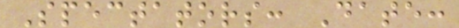Spectators: Date:
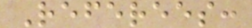Referees:
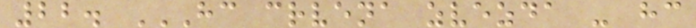22. HC CRVENA ZVEZDA - HC
